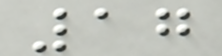17
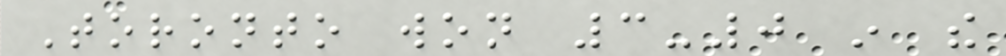Toronto won 3-0 in the
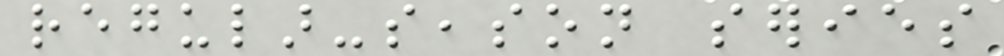regular-season series
